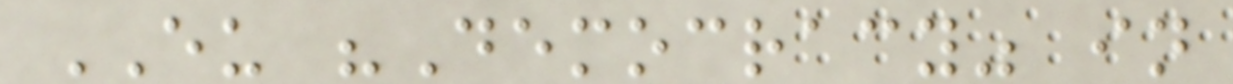EU "Democracy" in
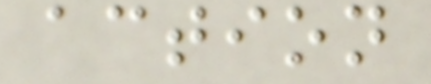action
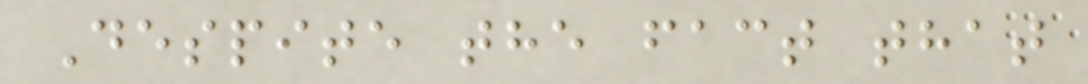Despite the fact that
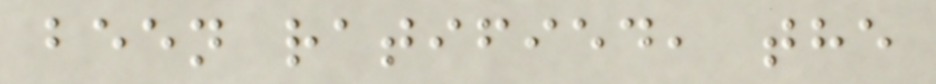been ratified, the
